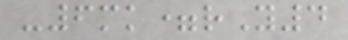-6mk=rY4
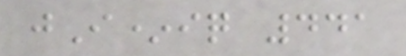jI*iq 441
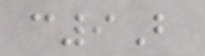c9B
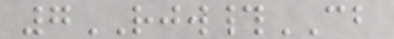7RJW#CB
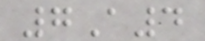7A4
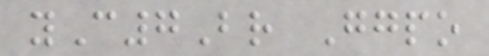yC7Br Ggpo
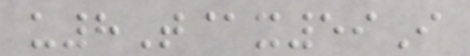u8T@x59I
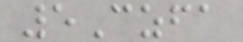5Czfa
